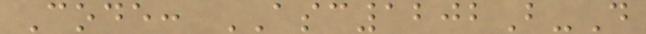Code: ASC1202B-D
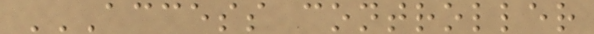ACCESS CONTROLLER
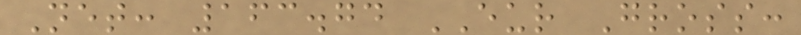Net: 163.74 EUR Gross:
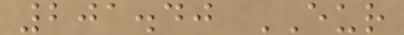201.40 EUR
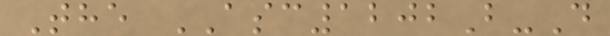The ASC1202B-D
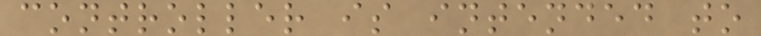controller is intended to
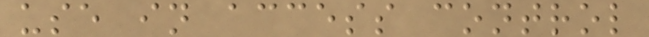use in access control
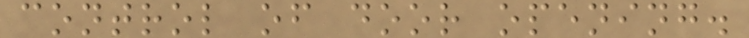control of door opening.
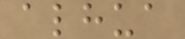alhua
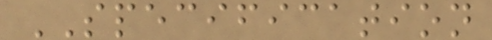SPECIFICATION
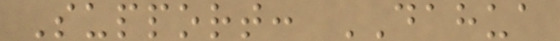Support: DAHUA
